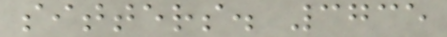sitters. 3735
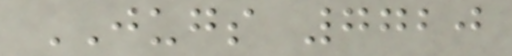JUGS 7720
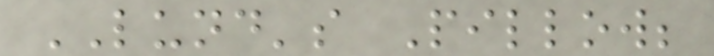LUND's Pillow;
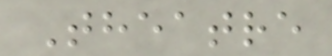Theatre
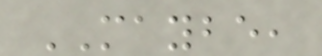MAYBE,
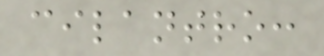cilantro:
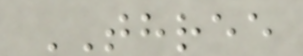THREE
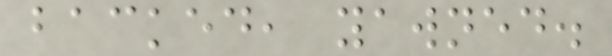backed, yawned.
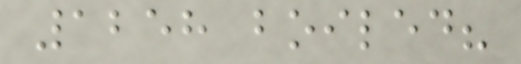1258 boiled?
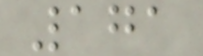171
